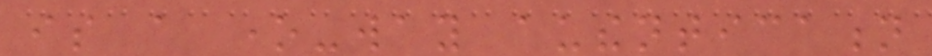is a one-way authentication
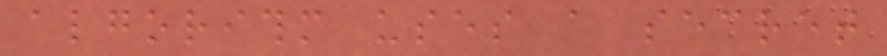algorithm uses a secret
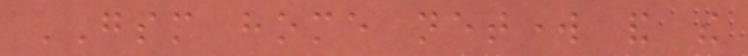GSM home network and the
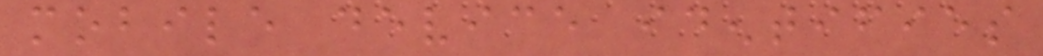mobile device identifies
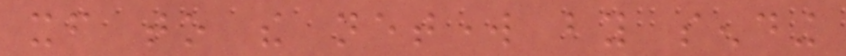itself to the network by sending
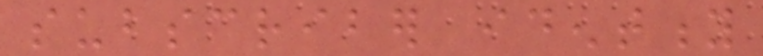subscriber identity
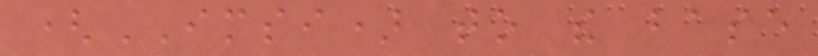(IMSI) to the base
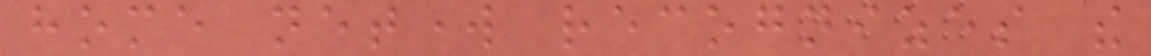home network recognizes the
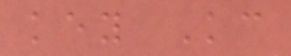key Kc
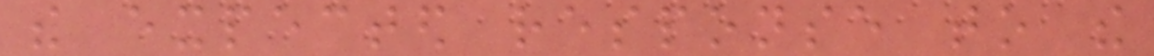the expected response to the
